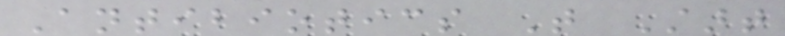Antibiotics That Start
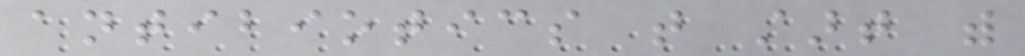antibiotics that start with
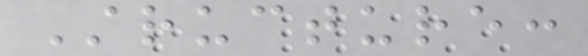Structure:
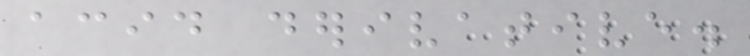acid derivative.
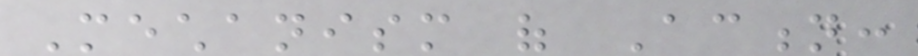Mechanism of Action:
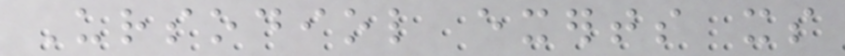Ursodiol exerts its
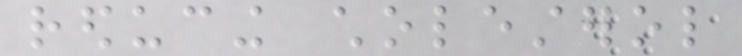reducing cholesterol
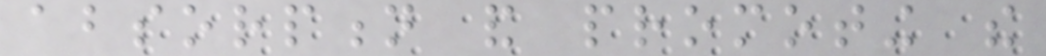absorption and promoting the
